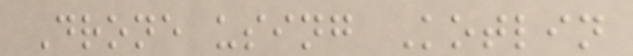Drone using Kotlin
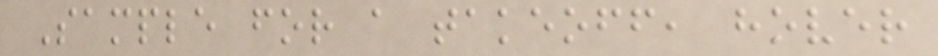Sample for a takeoff, hover
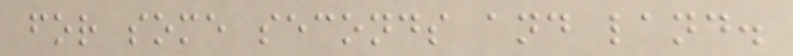for some seconds and land.
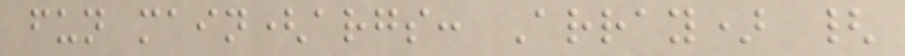fun main(args: Array) {
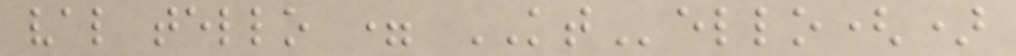val tello = KTello()
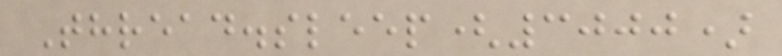Thread.sleep(3000)
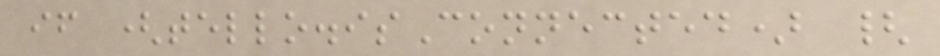if (tello.isConnected) {
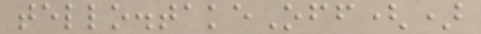tello.takeOff()
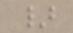}
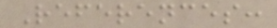References:
